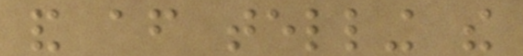and after telling the
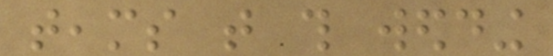teams that this wedding
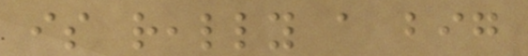is really a big
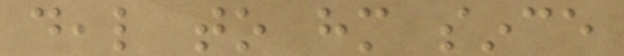deal to him since
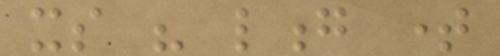its his long time
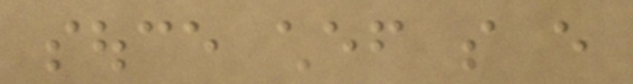souce chef so every
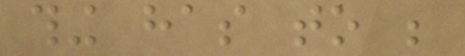thing has to be
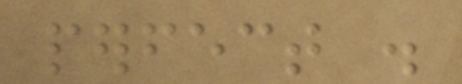perfect .
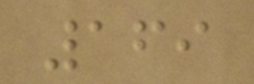169
